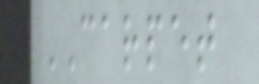CARPET
